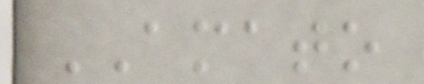AMATO
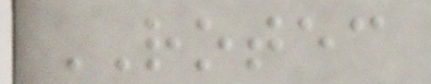ROTEC
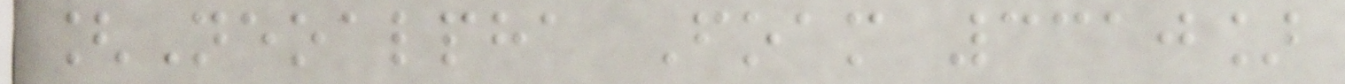[Neoalpha Foam 3310]
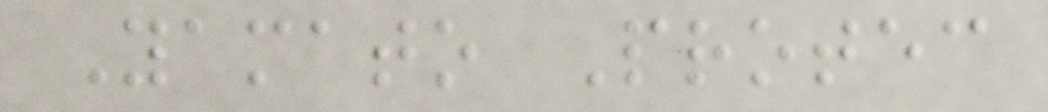Yamato Protec
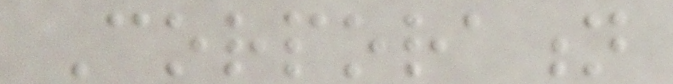Corporation
